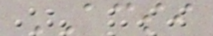ACSI
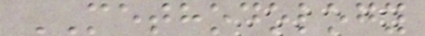METHODOLOGY
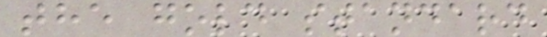the gold standard
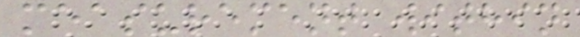measurement within
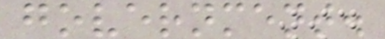government.
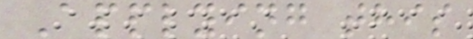Applying this
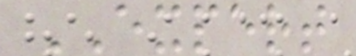EXPERT
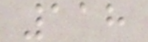118
